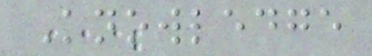Knowledge
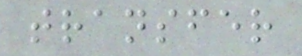transfer
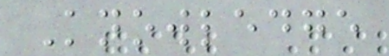Knowledge
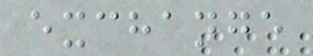exchange
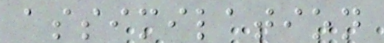assimilation
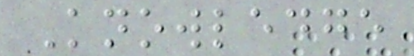Knowledge
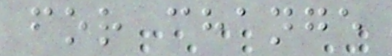for change
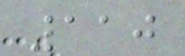110
